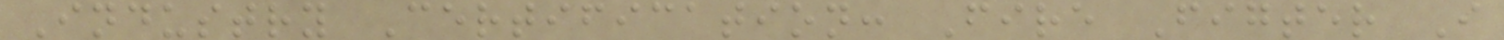Industry Certification: Fire Figter I
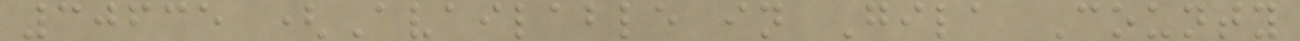30635 (Available in Gila County
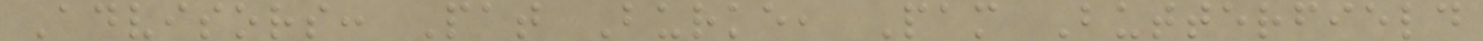Advisors: Pat Burke, Pam Butterfield
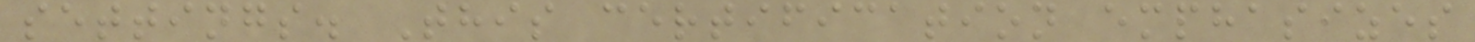settings. This certification emphasizes
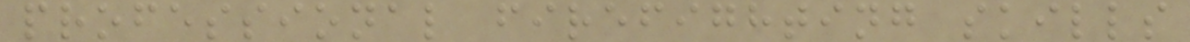professional firefighting skills
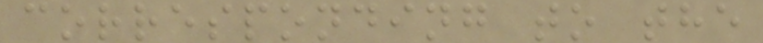corresponding to the
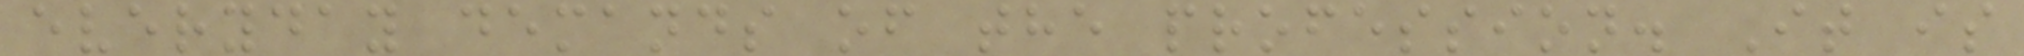everyday demands of the profession. It is
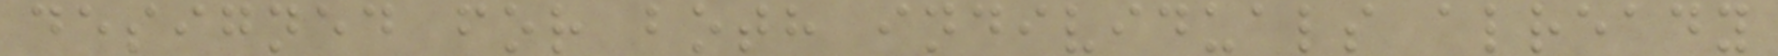designed for both individuals already
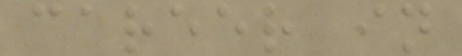career in
